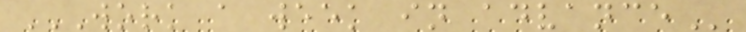WORK A WEEK IN ADVANCE
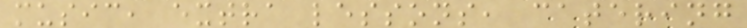music, extra lessons, catering
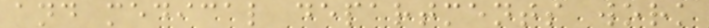and medical departments work
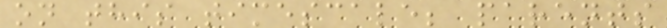on this timescale; parents
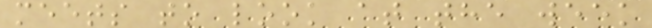meets to look at the week
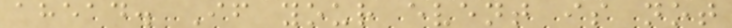ahead. If your event is not
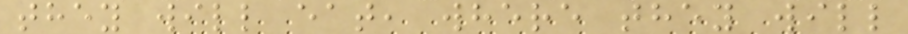they will eat, where they will
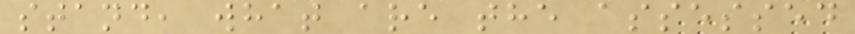stand, what are the assessed
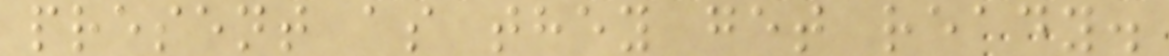present as they get ready.
